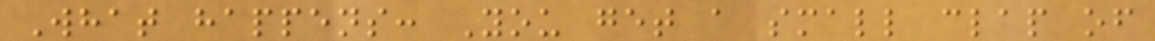What happens: You get a small clap of
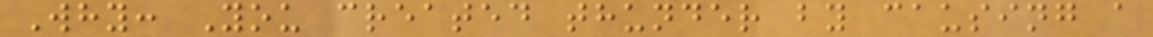Why: You created thunder by causing a
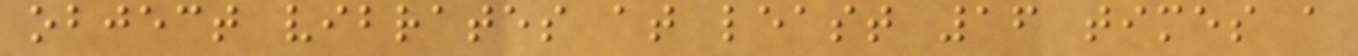object vibrates at least 16 times a
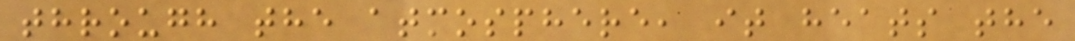through the atmosphere, it heats the
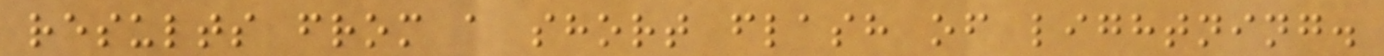results from a short flash of lightning.
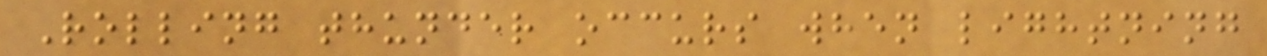Rolling thunder occurs when lightning
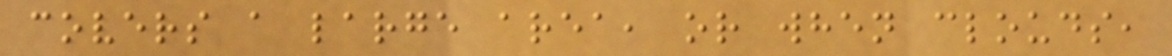covers a large area, or when clouds,
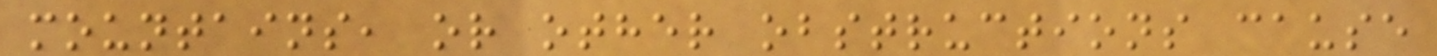mountains, or other obstructions cause
